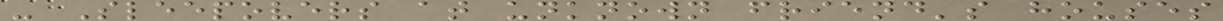- Sleepovers at unknown friend's houses
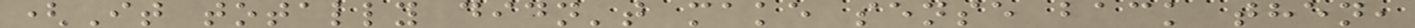(It totally didn't make sense back then,
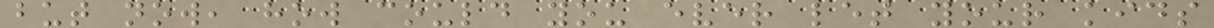but now, how could you ever let your kids
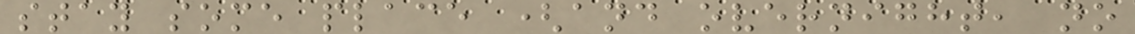stay some place (and overnight, no
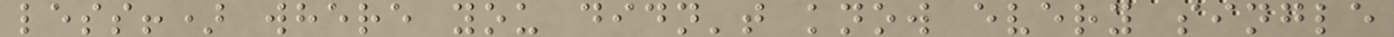less!) where you didn't know every single
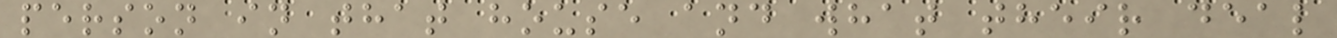person in that house and what their deal
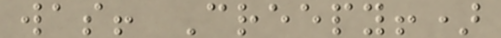was! Creepy!)
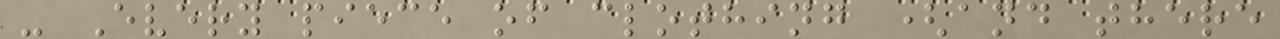- Every piece of clothing (and there
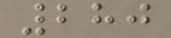280
